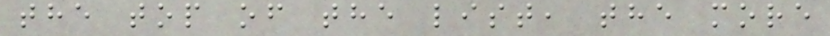the top of the list, the more
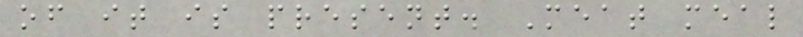of it is present. Meat meal
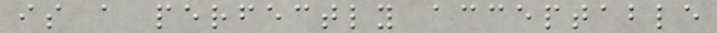is a perfectly acceptable
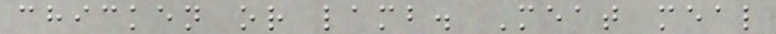chicken or lamb. Meat meal
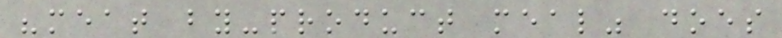"meat by-product meal" does
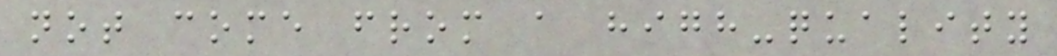not come from a high-quality
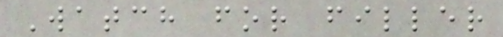Watch for filler
